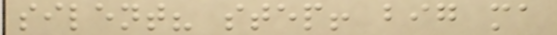silent? step! big ma
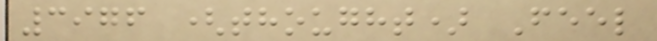3976 (thought) Feel
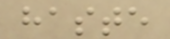haste
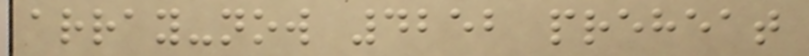array-now 4252 preheat
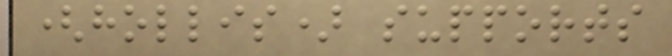(hollis) supports
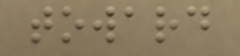toward
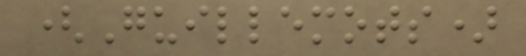(Guillemots)
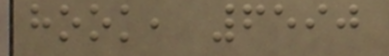hook, 6590
